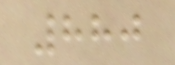880
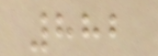882
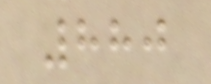880
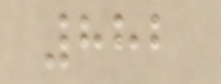882
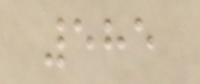585
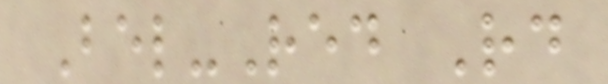Bel-Red Rd
